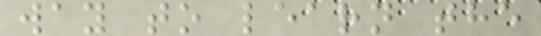way to learn the
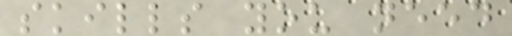skills you need
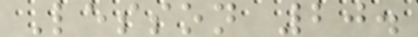Lesson 20.
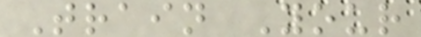Train Your
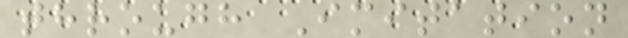through Imitation
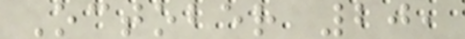October 20,
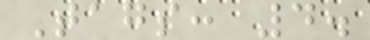Tags: 4.
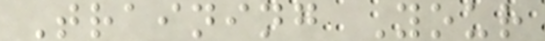Training Your
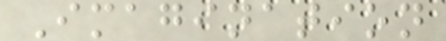Imagination
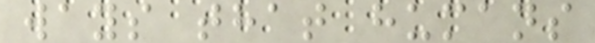ways that humans
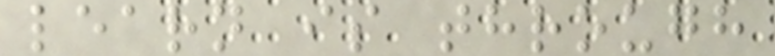learn is through
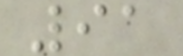91
